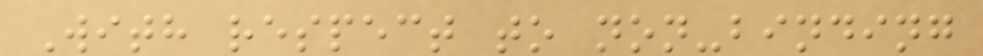With respect to non-binding
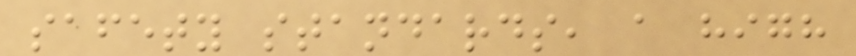safety standards, a high
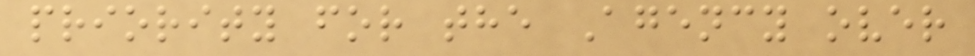priority for the Agency over
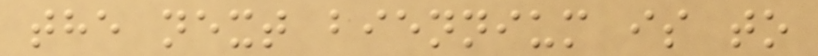the next biennium is to
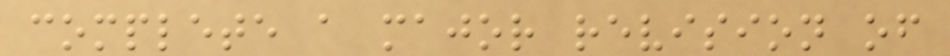complete a major revision of
